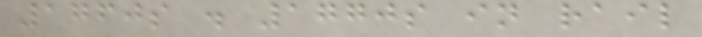1760s . 1770s in rail
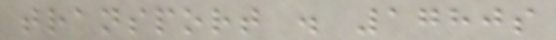transport . 1780s
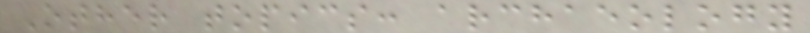Other topics: archaeology
